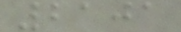2101
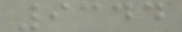9344
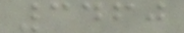3460
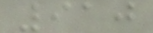910
